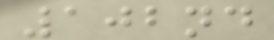102nd
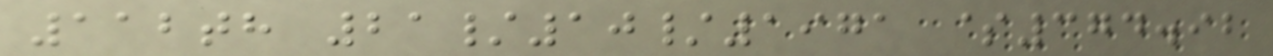112th 21/10/1971 $374.92
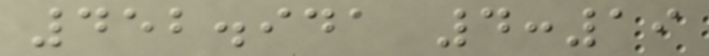452.941 4:19
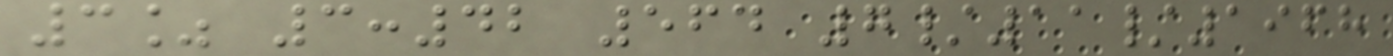3% 3:42 564 7/11/1968
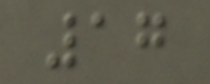17
